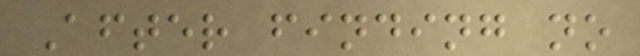After finding no
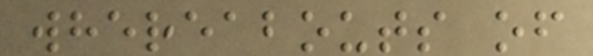whereabouts of
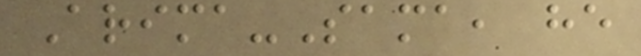Arima-Sama, he
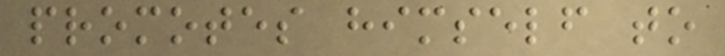promotes himself to
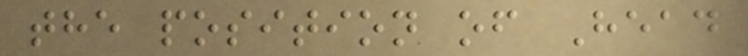the position of Head
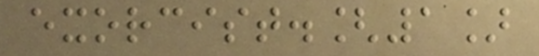exorcist.[1]
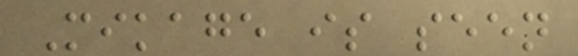Mikage is seen
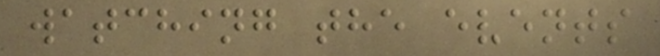watching the events
